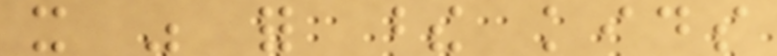it was for these kids
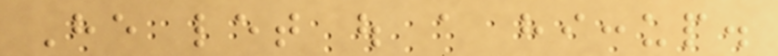He let out a hiccup.
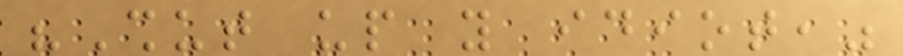"Shut up you idiot,"
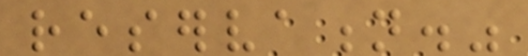reservation."
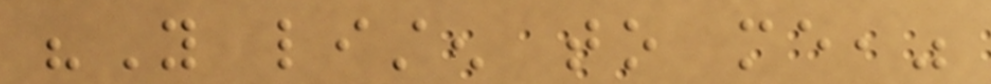"You listen to me,"
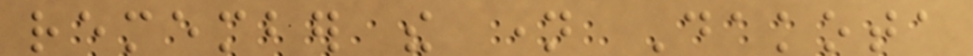remember the name Dakota
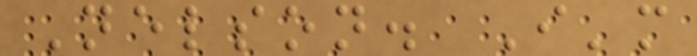Nelson. I'm
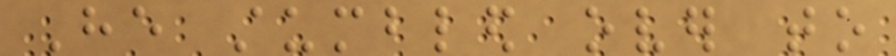He stumbled over to
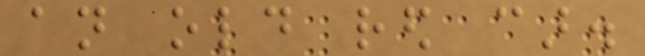an old red car.
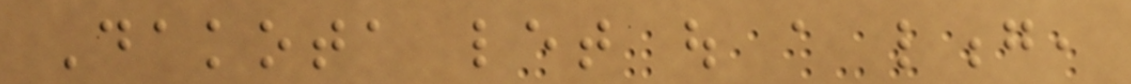Dakota let out a long,
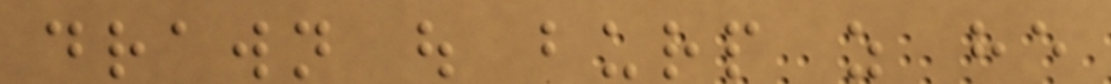drawn out burp as he
